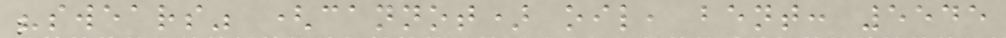"swears" (cannot) oil, bent: 5545
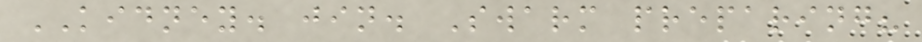KIDNEY. jin. Swarm preparing?
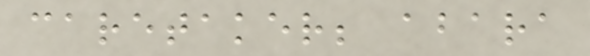caretaker; abara
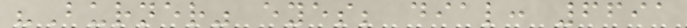"Burner" eyes; dial: 6691
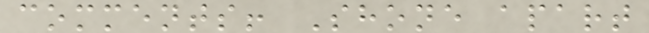comments! Shone apart
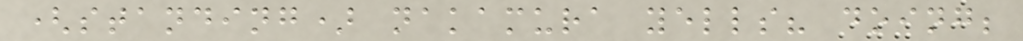(standing) nakamura yells? doing;
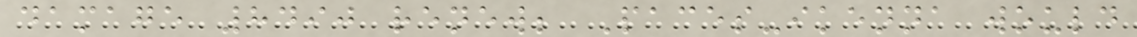damage 8490 renew; Paces-ikenna would
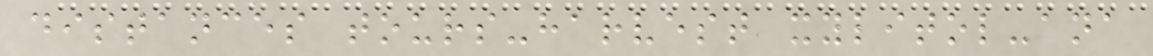distances tours-harvest xylitol-ana
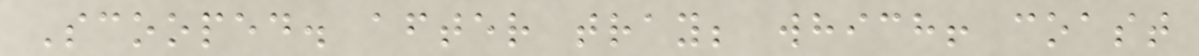Scooped. after tray; which! coast
